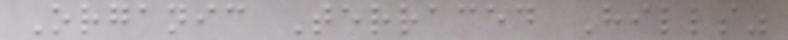Organic Terraced Hills"
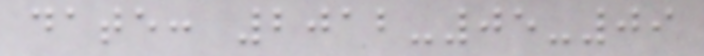date: 2012-05-09
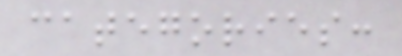categories:
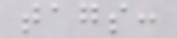tags:
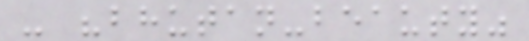- "bhutan-beauty"
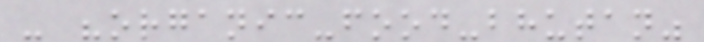- "organic-food-bhutan"
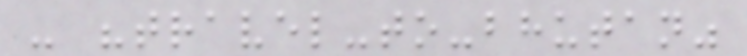- "travel-to-bhutan"
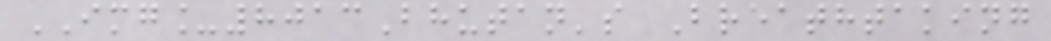IMG_8013Bhutan's Breathtaking
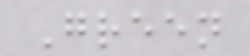Green
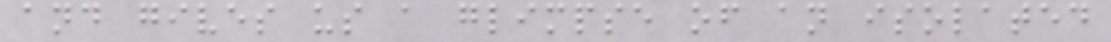and gives us a glimpse of an isolated
